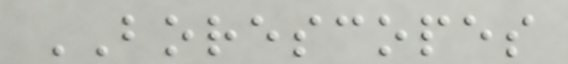BORESCOPES
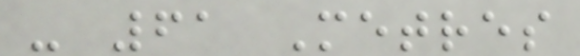- 61 Metres
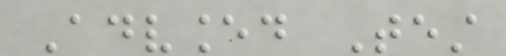Advanced Test
